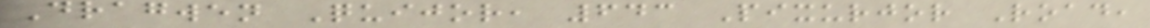Dragwen Quijor, 643 Pixurjor Road,
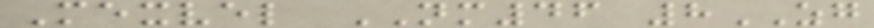Mexvel NM46 8ZG
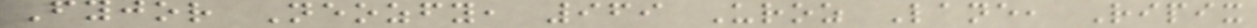Fyjor Neozfy, 969 Uroz Lane, Ripix
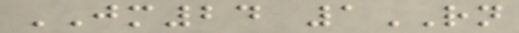JM24 1RN
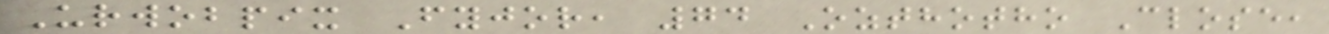Urwobpix Fyjor, 74 Ozthotho Close,
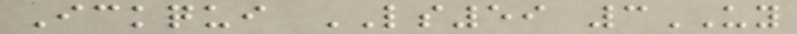Ickqui LS59 3UY
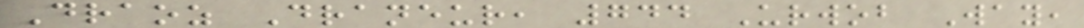Draoz Draneur, 744 Urwob Way,
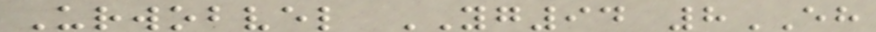Urwobvel YG94 8EH
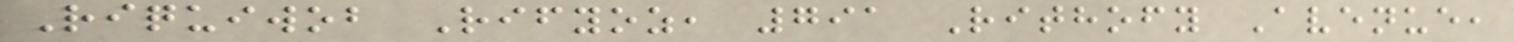Riquiwob Rifyoz, 791 Rithofy Avenue,
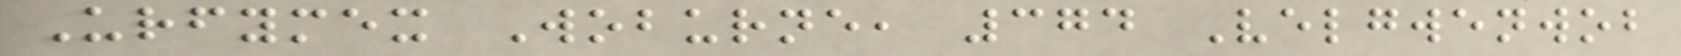Urfymex Woburne, 374 Velgwenwob
